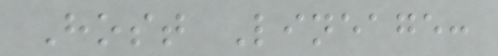Host Lineage:
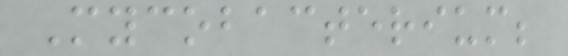Mycobacterium;
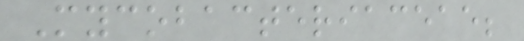Mycobacteriaceae;
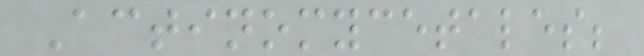Actinomycetales;
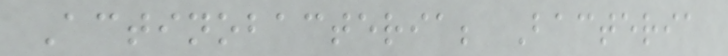Actinobacteria; Bacteria
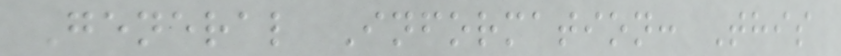General Information: This
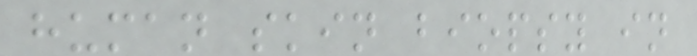human skin biopsy in
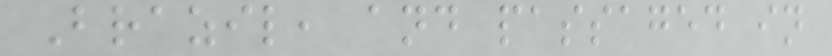Brazil, and passaged in
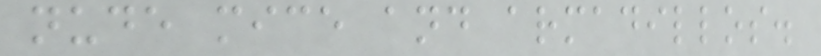nude mice and armadillos.
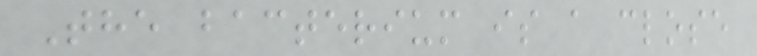The bacterium is a close
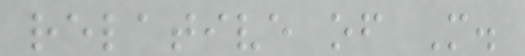relative of M.
